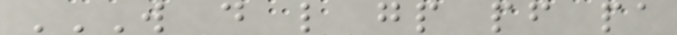W D L GP PF PA
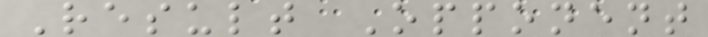Result Opponent
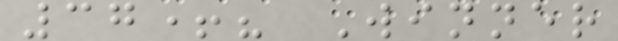37+? Winner
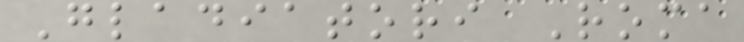Gladiatori Roma
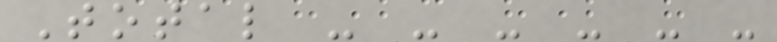Total - - - - - -
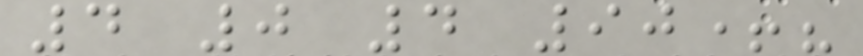4 0 4 90+?
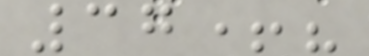37+?
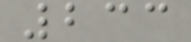233
